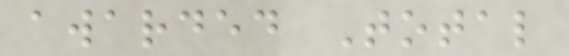awarded Total
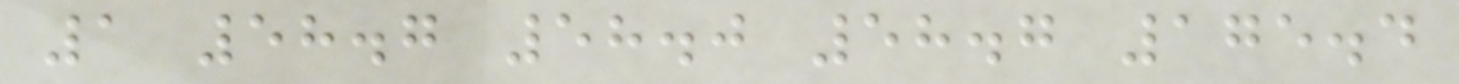1 58.7 58.0 58.7 175.4
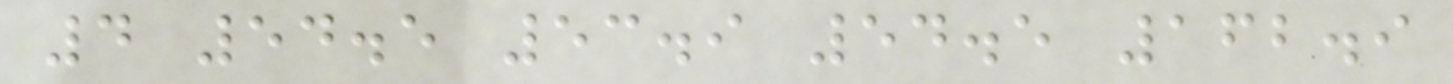4 54.5 53.9 54.5 162.9
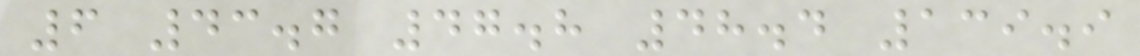6 43.7 47.8 48.4 139.9
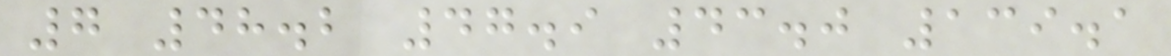7 48.2 47.9 43.0 139.1
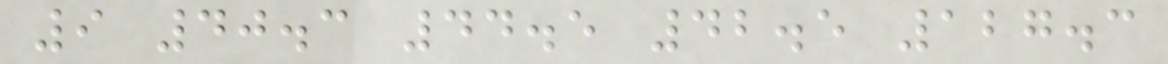9 40.3 44.5 42.5 127.3
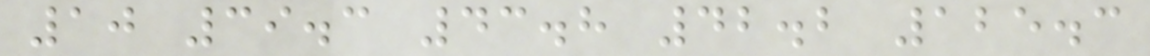10 39.3 43.8 42.2 125.3
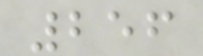256
